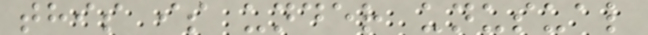this is under unusual
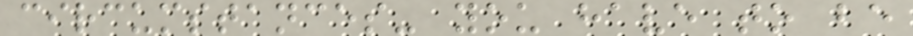circumstances- you have to be
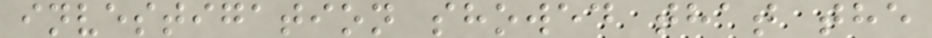investigation showed that the
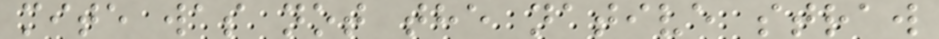mite was not the native straw
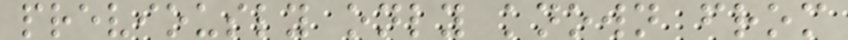previously only known from
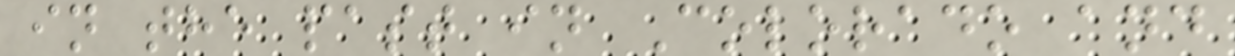in the past in Colorado and
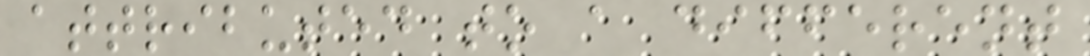attributed to a different
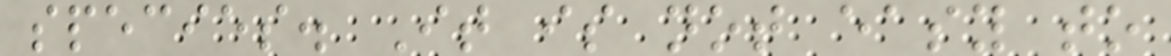species. It is not easy to
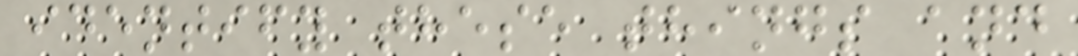identify these things and
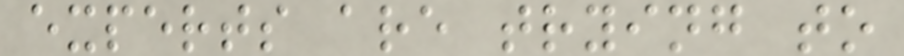experts are trying to
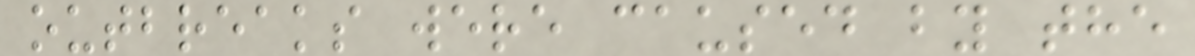outbreaks were caused by the
